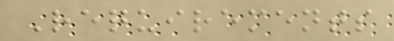Requirements
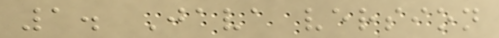1. Java version
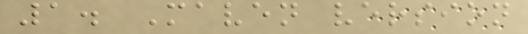1. Maven version
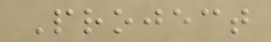Project
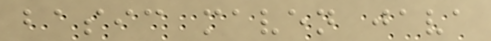basic maven java
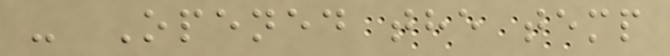- Opened the temp
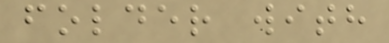folder with
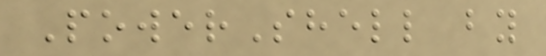PowerShell by
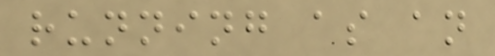running as an
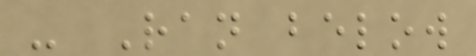- Ran below
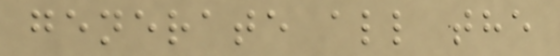generate all the
